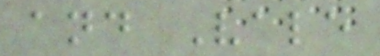and Vale
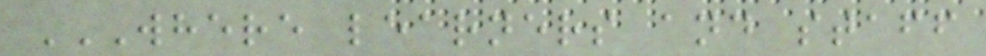WHERE LEARNERS AND STAFF
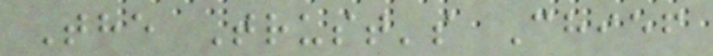The Trust's Chief
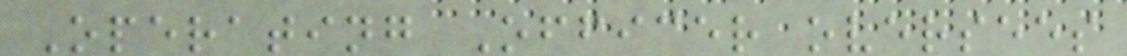Operating Officer oversees
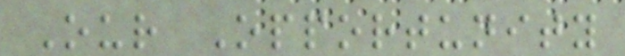Our Opportunity
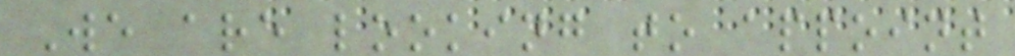We are looking to appoint
